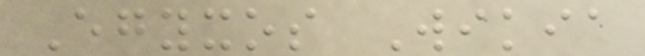Egyxos Wikia
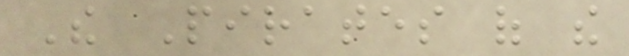The Pirates of the
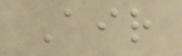Air
